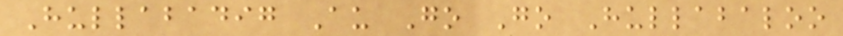Hullabadig Au Go Go Hullabaloo
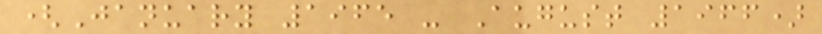(January 1965 - August 1966)
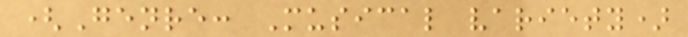(Genre: Musical variety)
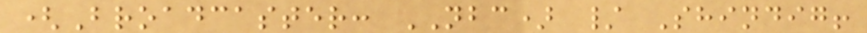(Broadcaster: NBC) / Shindig!
